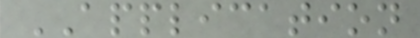APPLICATION
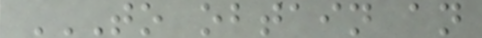TO OBTAIN AN
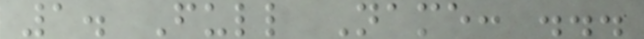1. Full Name: ...
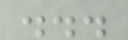...
